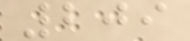209
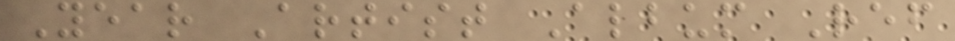Year Artist Album Ref
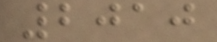2010
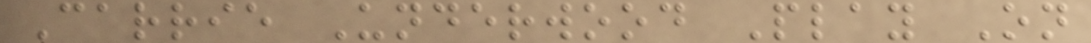Carrie Underwood Play On
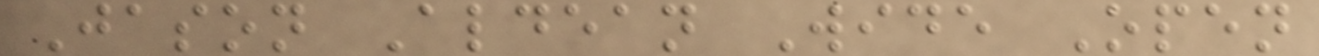Jason Aldean Wide Open
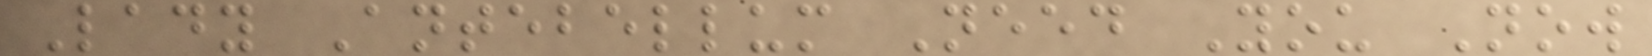Lady Antebellum Need You Now
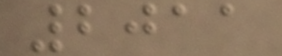2011
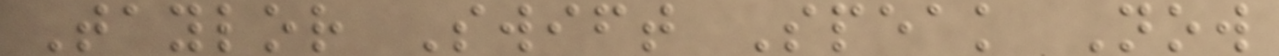Taylor Swift Speak Now
